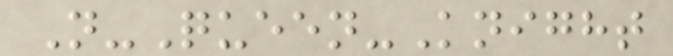N-Queen-Knight
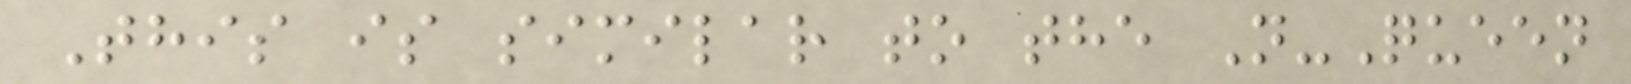This is similar to the N-Queen
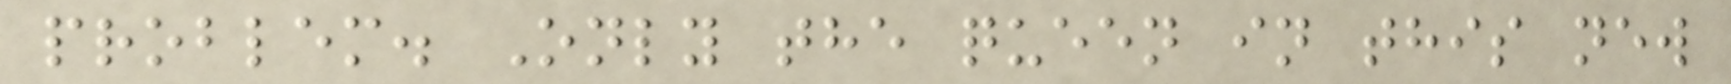problem. Only the queen in this new
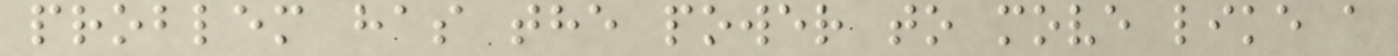problem has the power to move like a
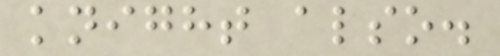knight also.
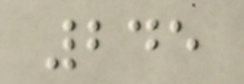245
